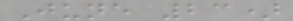June 23)
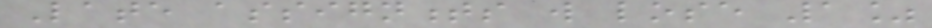Late assignments will lose 1%
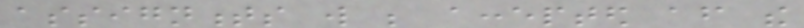assignments will be accepted after the
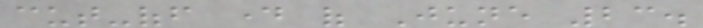cut-off day of June 23.
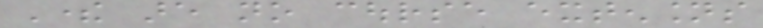There are no course extensions
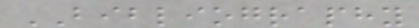BIBLIOGRAPHY
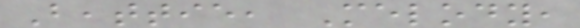Beattie, Melody,
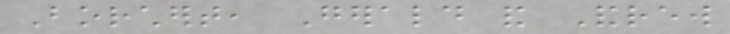Borchert, Gerald and Andrew
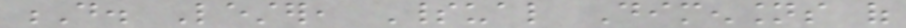D. Lester, Spiritual Dimensions of
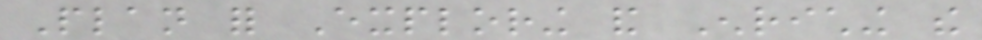Plan for Exploring and Enriching the
